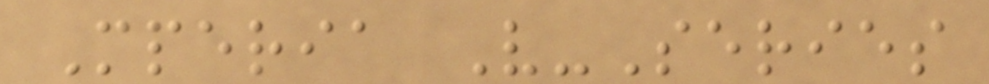Mperia V-Series
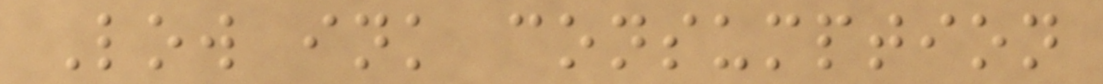Low ink consumption
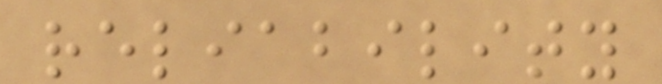reliability
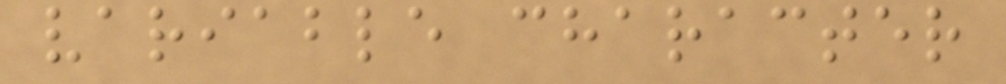variable character
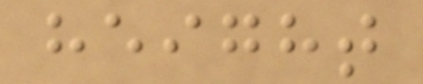height
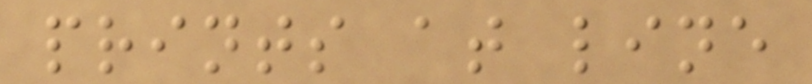prints at line
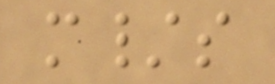m/s
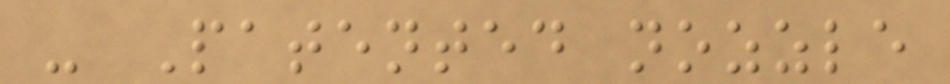- Patented nozzle
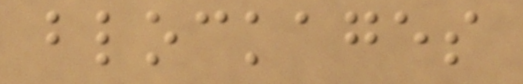blockages
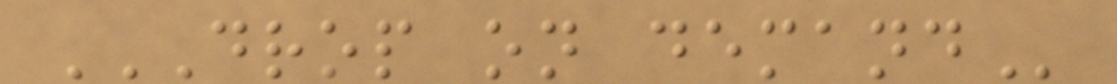DROP ON DEMAND
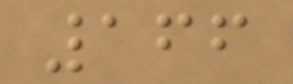166
